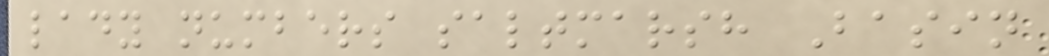lady numbers saltmarsh Basin
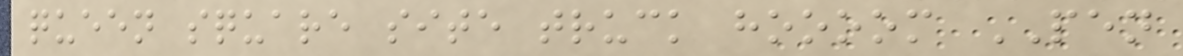queen square site truck hoooom PEN
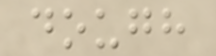dough
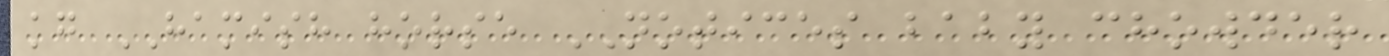kg HAMISH horse NOTICES baby chowder
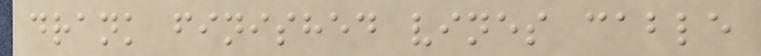drank finished vines cable
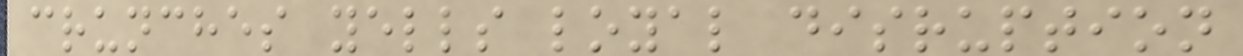crunches yells loyal disruption
